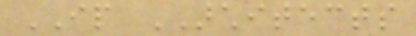IP ARCHITECTS
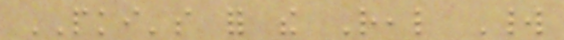PKI's for the Real World
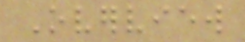Overview
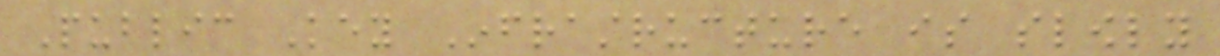Public Key Infrastructure is slowly
